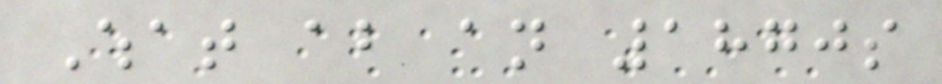What about an 1870s
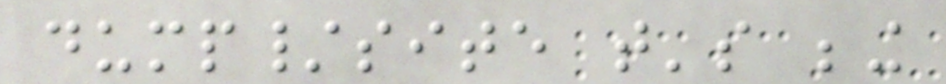dump/site that's being
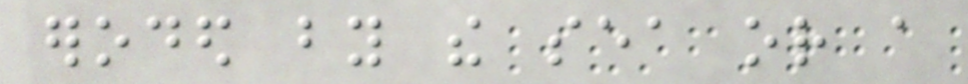eroded by the sea or a
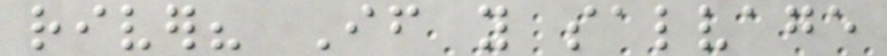river? If you salvage
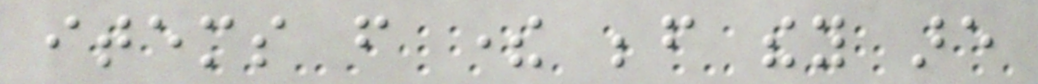items from there before they are
